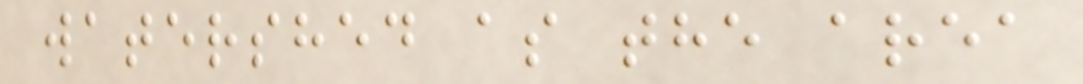watershed as the area
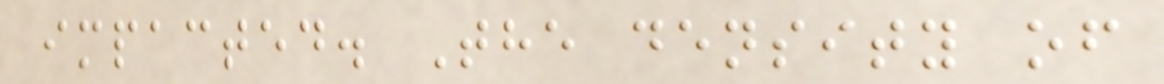impacted. The density of
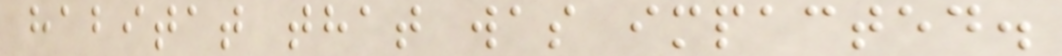habitat that was impacted.
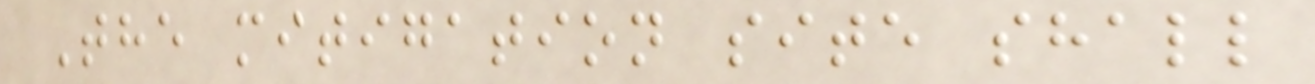The mitigation site shall
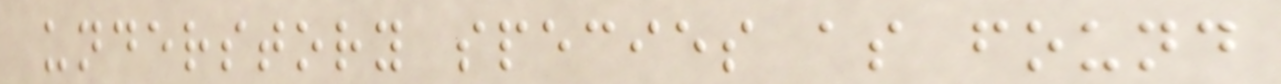understory species as found
